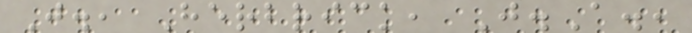J., Herbrick, J.A.,
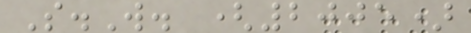S.W. (2005)
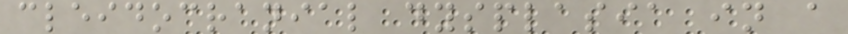cleidocranial dysplasia in a
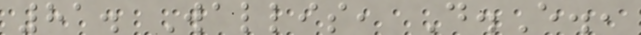81. Wallis, D.E.,
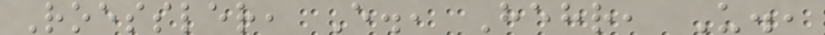Roessler, E., Hehr, U.,
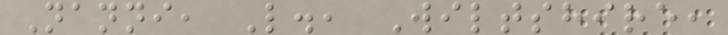Nanni, L., Wiltshire,
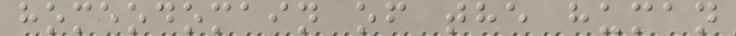homeodomain of the human
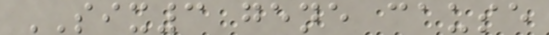SIX3 gene cause
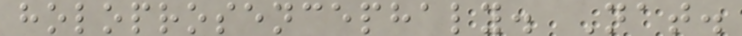holoprosencephaly. Nat.
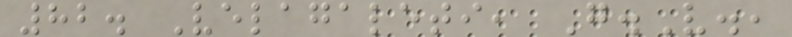82. Velagaleti, G.V.,
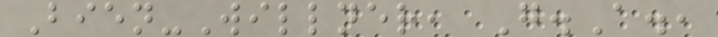Bien-Willner, G.A.,
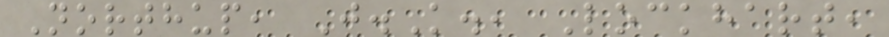Northup, J.K., Lockhart,
